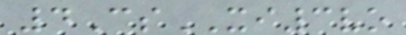4CsXI3vo
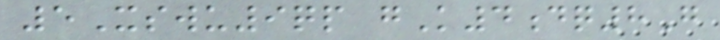5Xswu9qp gK4dq8G
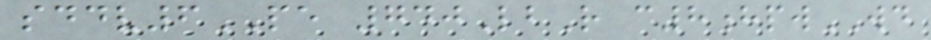sddv6PE 740LbR c8hpwWD
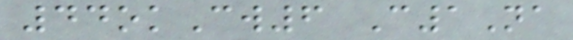44okCw6 C1Na
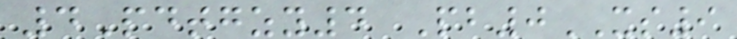4Pdtgzy4 Pb0XS9
